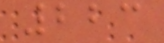223
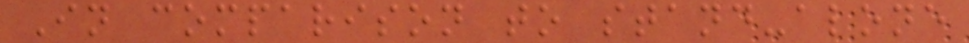In comparison to stand-alone
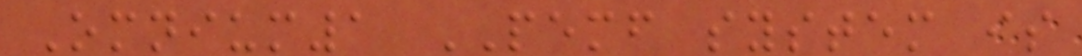Omnium1 PEMF system is
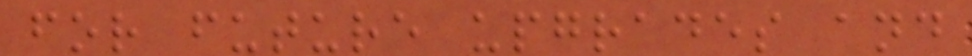for future upgrades and
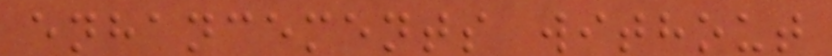enhancements without
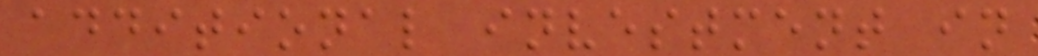additional investment in
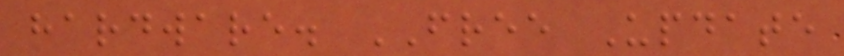hardware. FREE Update
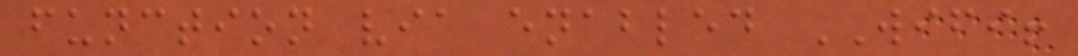function via enabled WIFI!
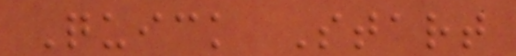Quick Start
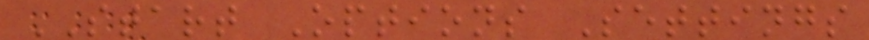START Options Settings
